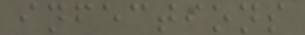infections
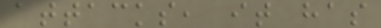attacks, it has
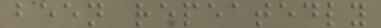been repeatedly
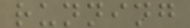running
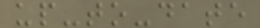up-to-date
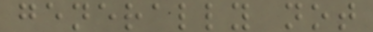generally not
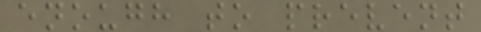enough to prevent
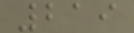219
